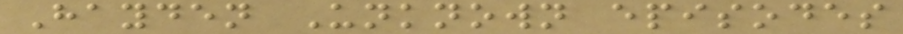Hayden Unknown episodes
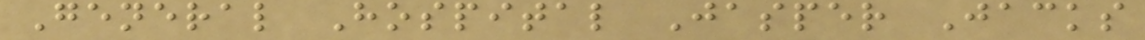General Hospital Jasper Jacks
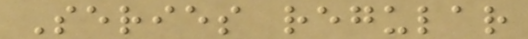Series regular
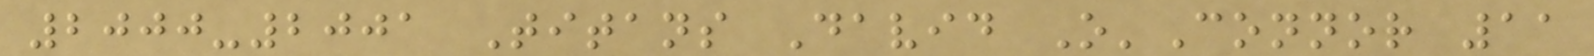2000-2001 Titans David O'Connor 11
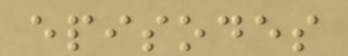episodes
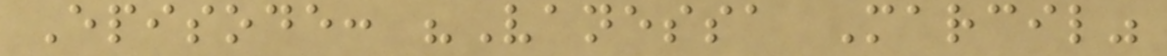Episode: "Vanessa Marcil"
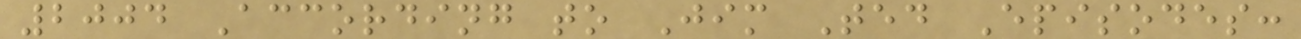2004 According to Jim Ted Episodes:
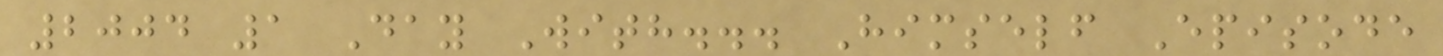2004 1 Day With... Himself Episode
